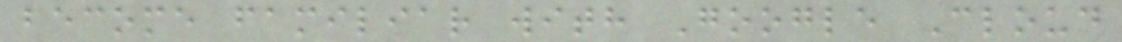become familiar with Google Cloud
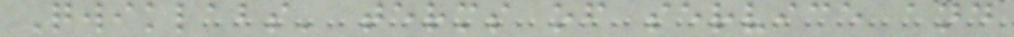Qwiklabs' terms of service and
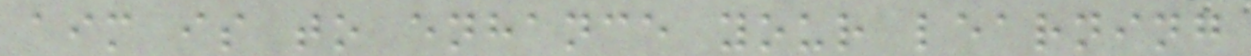aim is to enhance your learning
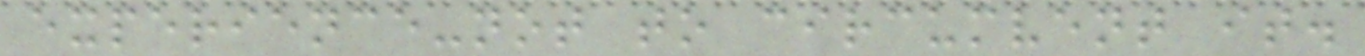experience-not to circumvent it.
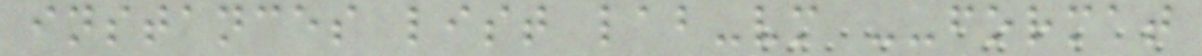instances list lab-vm --format
